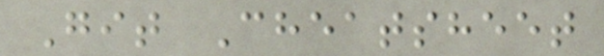Git Cheatsheet
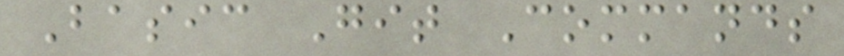Basic Git Commands
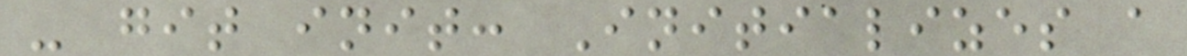- git init: Initializes a
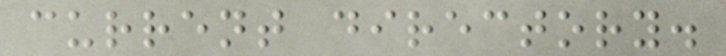current directory.
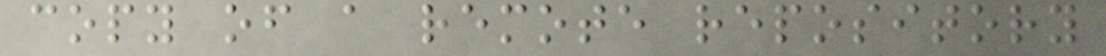copy of a remote repository
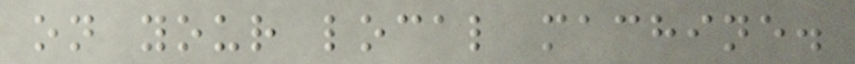on your local machine.
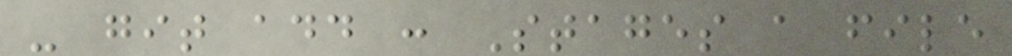- git add : Stages a file
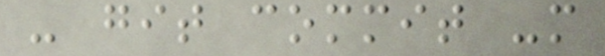- git commit -m
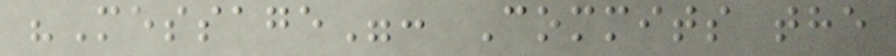"Message": Commits the
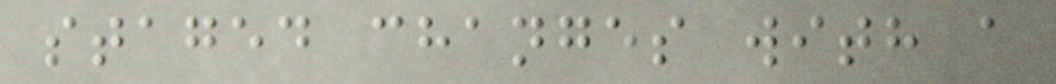staged changes with a
